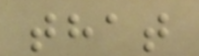that
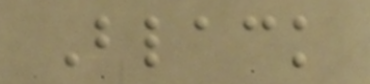Black
